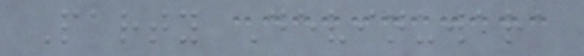Party Devinuwara
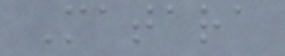Matara
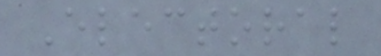Electoral
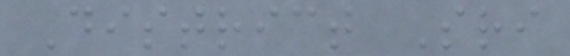District Sri
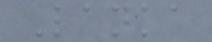Lanka
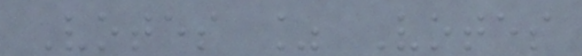Votes % Votes
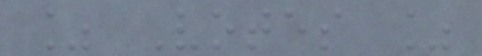% Votes %
